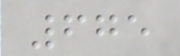675
